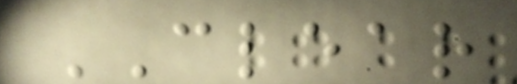CLEAR
